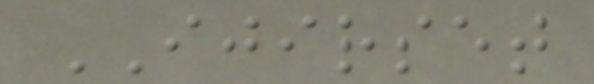IJIRSET
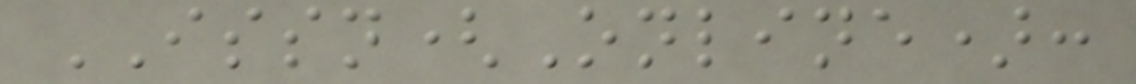ISSN(Online):
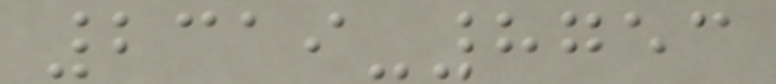2319-8753
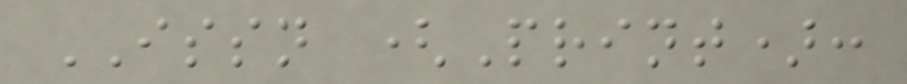ISSN (Print):
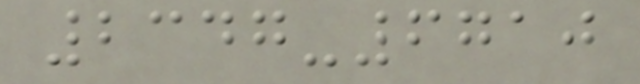2347-6710
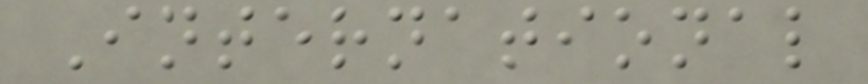International
